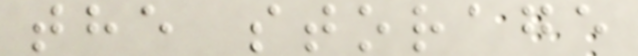the storage
